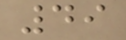49
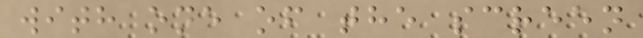with one of the screen
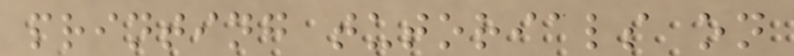printing tutorials on
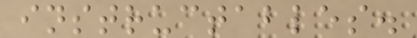instructables.
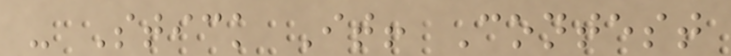- Stick It! Contest
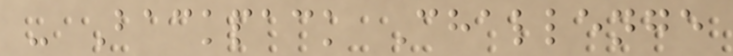- Backpack Challenge
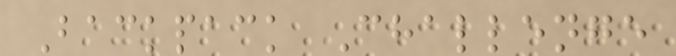Backpack Challenge
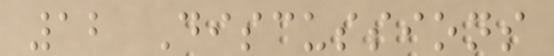12 Discussions
